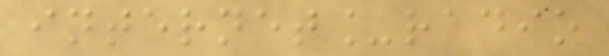internet_radio
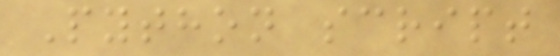Python script
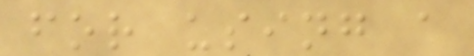for using a
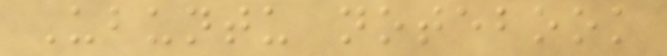Ubuntu notebook
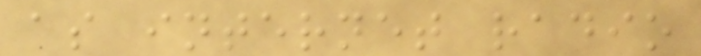as internet radio
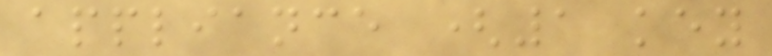appliance (1 key
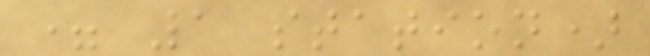= 1 station)
